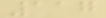117
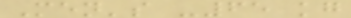Men's -65 kg
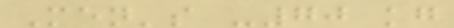Men's -70 kg
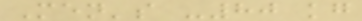Men's -80 kg
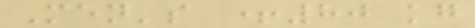Men's +80 kg
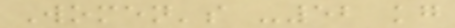Women's -52 kg
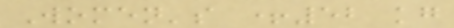Women's +52 kg
